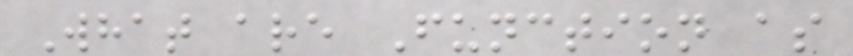What are Function as
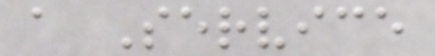a Service
